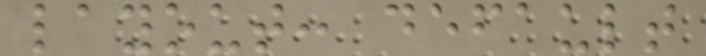layout: default
